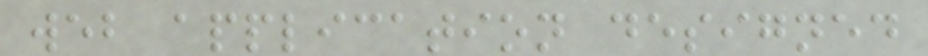web application designed
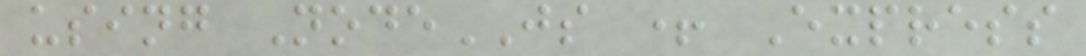using NodeJS + Express
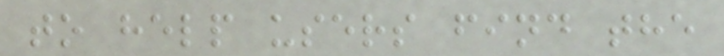to help users find the
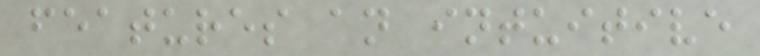features an intuitive
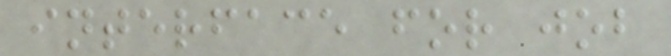interface for job
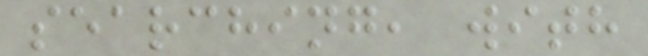searching, with
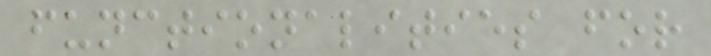functionalities for
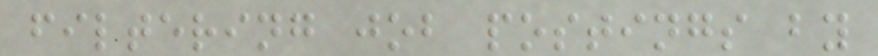filtering job postings by
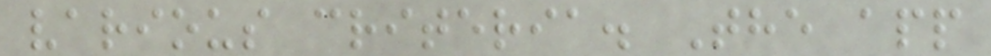various criteria. The app
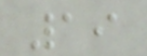19
